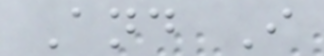And I
